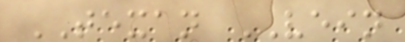TEXAN VEIN
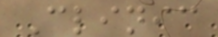Clinic
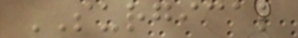SURGICAL
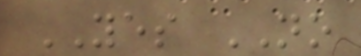YES NO
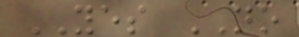YES NO
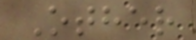Other
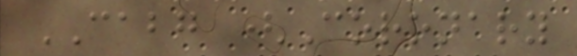CABG (Coronary
